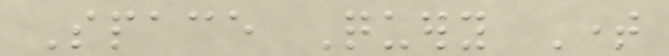Space Query Time
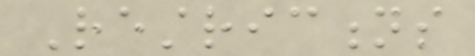Restrictions
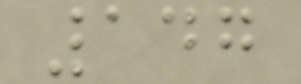147
